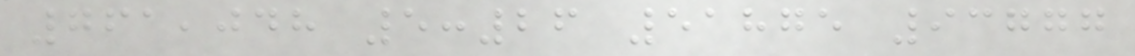761,048 5:26 51875 93777
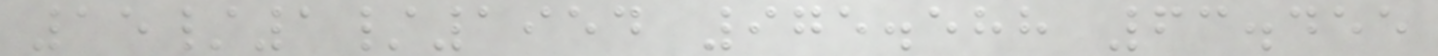15/1/1954 975.588 63.455
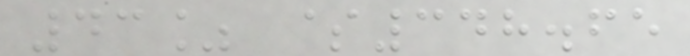43% $348.65
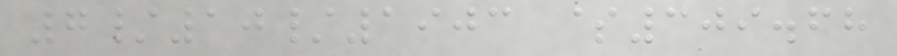7/10/1903 $309.68
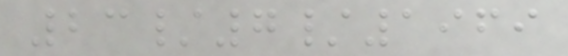23/7/1969
